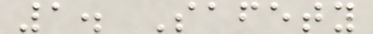1. Safety
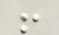!
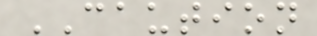CAUTION
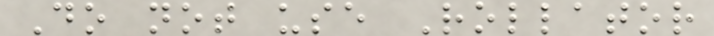Do not use Rollator
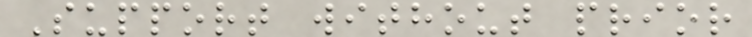Support without prior
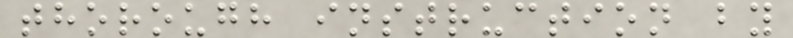thorough instruction by
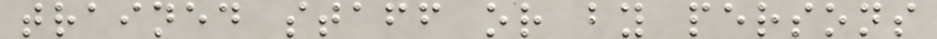trained staff or by persons
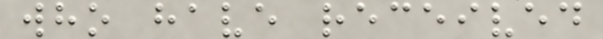who have received
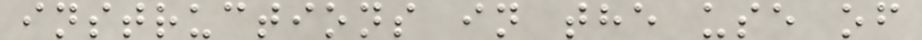instructions in the use of
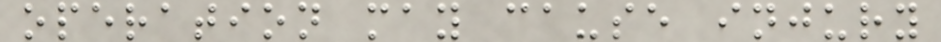operation may cause injury
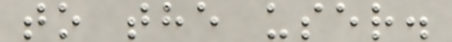to the user.
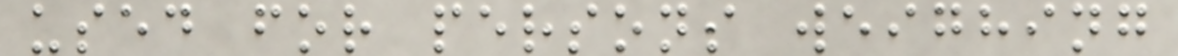used for persons weighing
